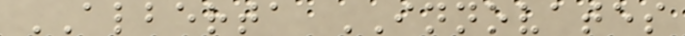ALBERTA INNOVATES
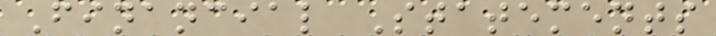Financial Statements
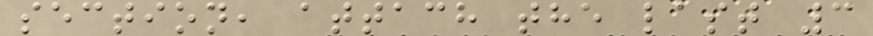section, attach the last 3
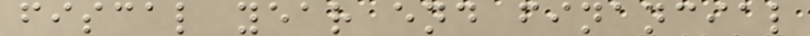fiscal year end financial
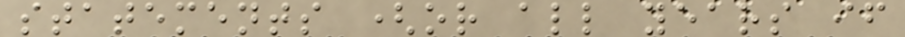statements (or all years if
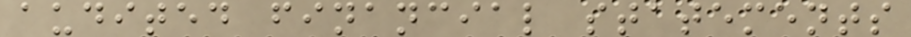audited financial statements
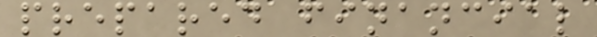prepared financial
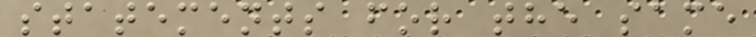statements for the same
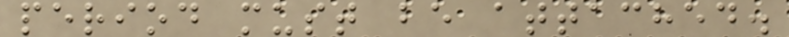period must be attached.
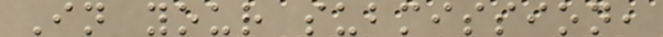In your submission,
